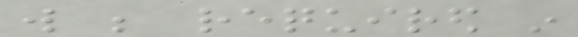will be required in
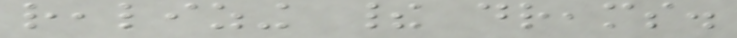realizing their dreams.
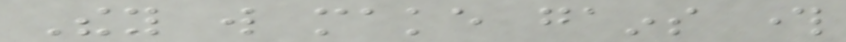They will make gains through
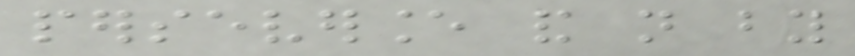perseverance and not by
